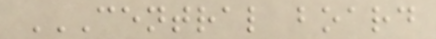CENTRAL BOARD
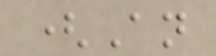(An
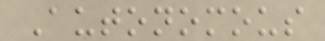Autonomous
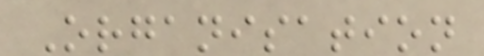Organisation
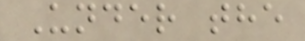Under the
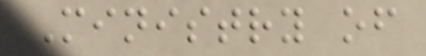Ministry of
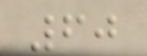60
